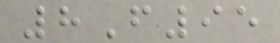8F95
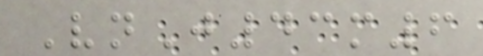VnJ43m6
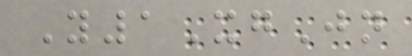Y1XgJn
